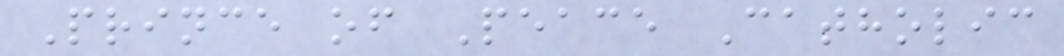Prince of Peace Catholic
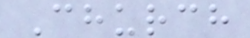Church
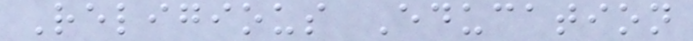Religious Education
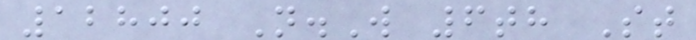12800 N.W 6th St
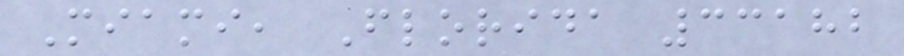Miami, Florida 33182
